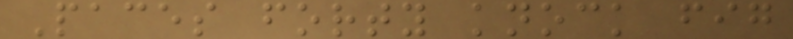Paces forty knock fig
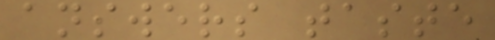answers taste
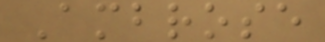Ambrose
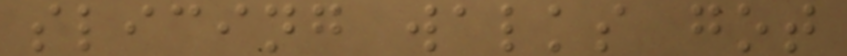slicing walks got
